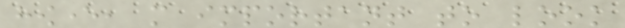however, more important to look
